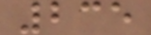235
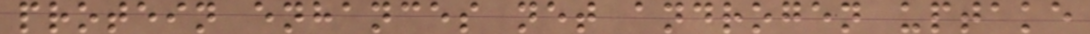protein enhances net androgen uptake
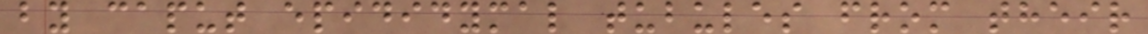by caput epididymal tubules from their
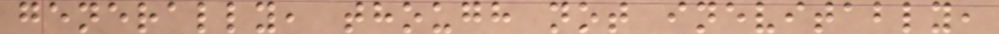generally, though not inevitably,
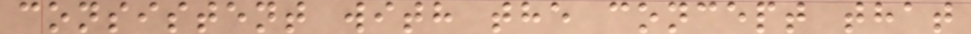consistent with the concept that
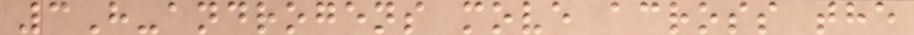3H-androgens move across the
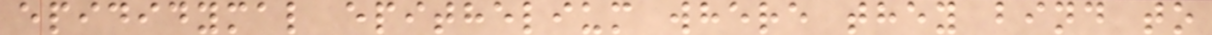epididymal epithelium where they bind to
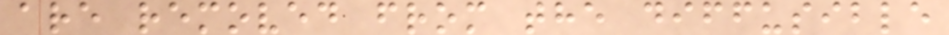are removed from the diffusible
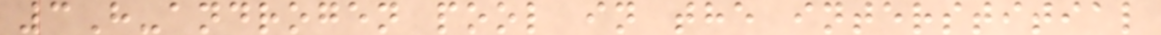3H-androgen pool in the interstitial
